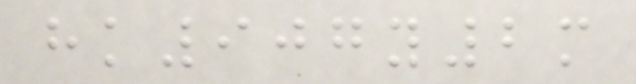hk907y2m
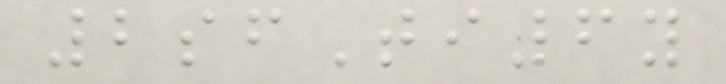2sfTi6y
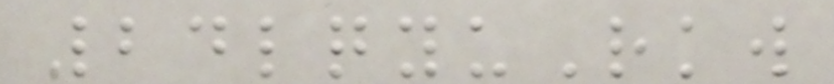24lqyuRkw
